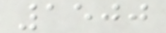1500
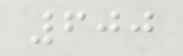600
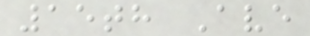15th Ave
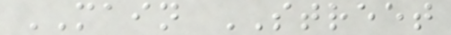MAIN STREET
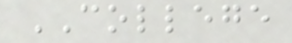COLLEGE
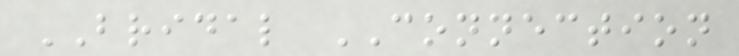BRIDAL CONNECTION
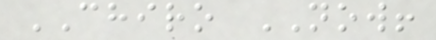CHIRO NOW!
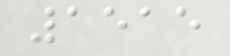1515
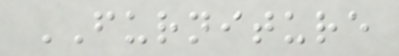FURNITURE
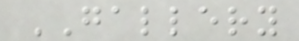GALLERY
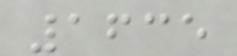1635
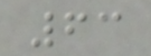63
